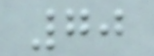70
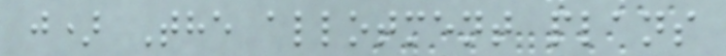j) The allotment plans
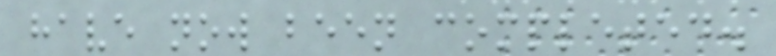have now been completed.
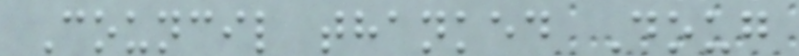Council thanked Doug
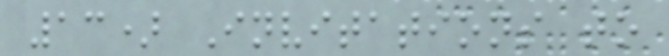13) Invitations to
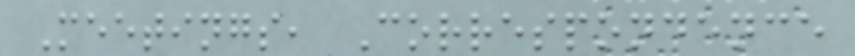Meetings, Correspondence
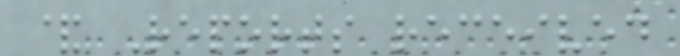& Reports received
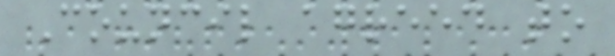Council agreed to
